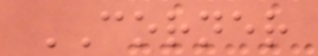CORNER
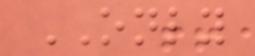ONLY
